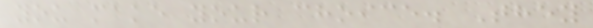you make your choice. They
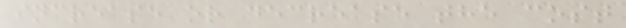increase or decrease the cost
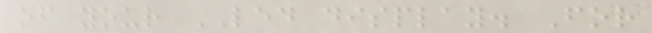of your LED display. For
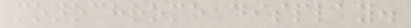monochrome display.
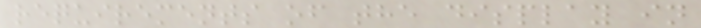requirements of the display in
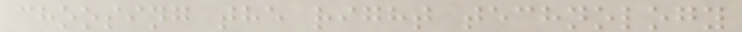choosing the right technology
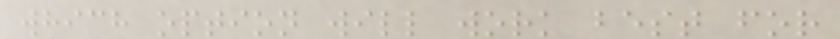which option will work best for
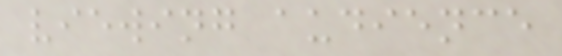viewing audience
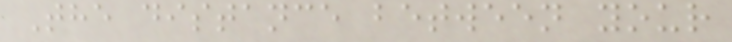The distance between your
